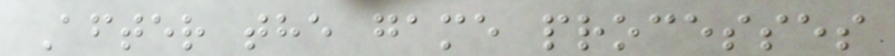After the game processes
